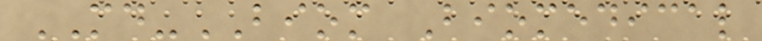MD-BIOM Biomedical
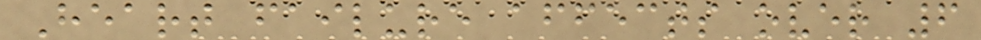Heart failure affects over 6
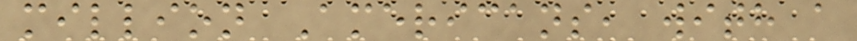million Americans, with a
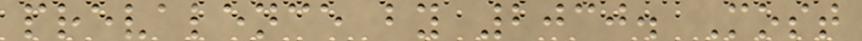prevalence by 2030. Most
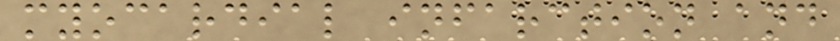myocardial infarction and
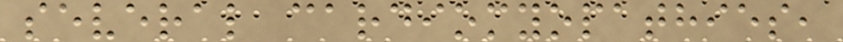several cardiomyopathies,
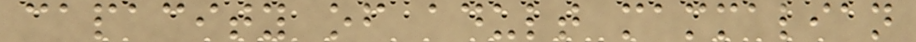capacity of adult mammalian
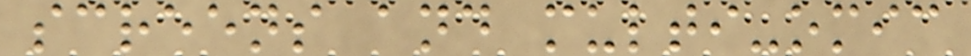screens and multi-omic
